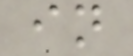in
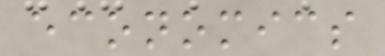economics
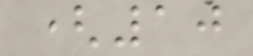(10
